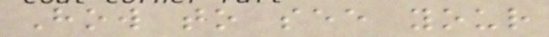How to see your
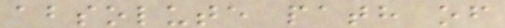absolute path of
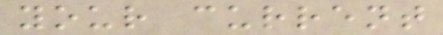your current
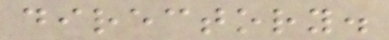directory.
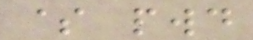$ pwd
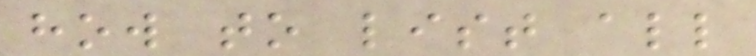how to list all
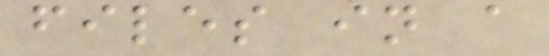files in a
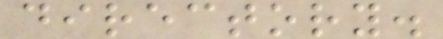directory.
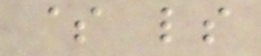$ ls
